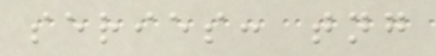series: tng
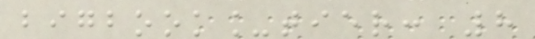bigbook_tier: 8
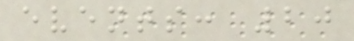events: 20
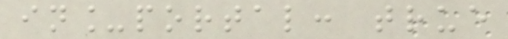in_portal: true
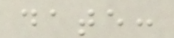date:
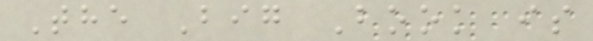The Big Book is
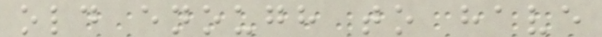old enough to have
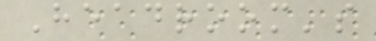Headroom's
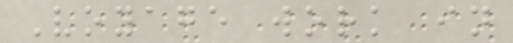Voyage work in
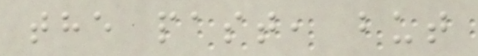the past, but
